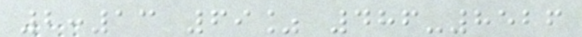2:13 69% 486-8526
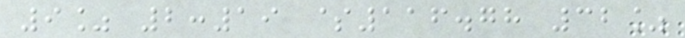9% 2:19 $116.78 32%
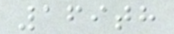169th
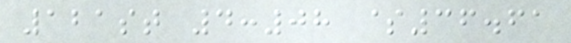121st 4:08 $36.61
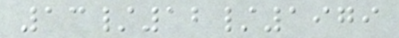13/12/1979
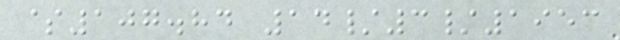$107.84 14/3/1953
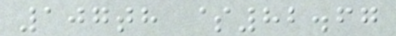107th $82.67
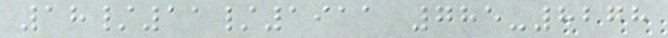18/11/1911 785-8278
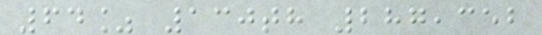64% 130th 287,352
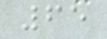65
